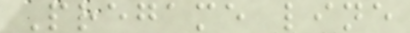Pregame line
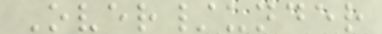Over/under
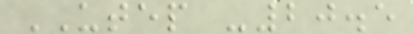UTEP -20.5
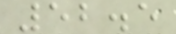52.5
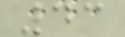43
